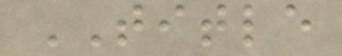TITLE
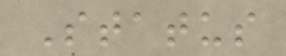Status
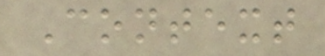Context
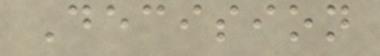Decision
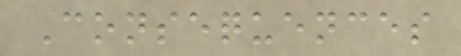Consequences
